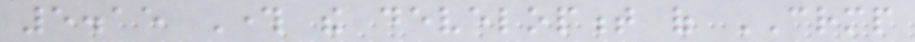5.15 Through the development of CRMP
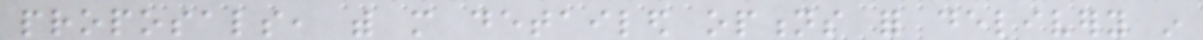proposals, with more detailed options for delivery in
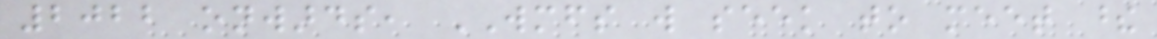2022 onwards, WMFS will seek to meet these
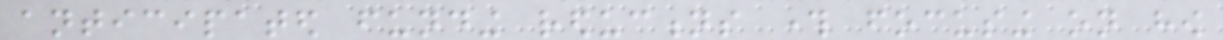anticipated funding reductions through focusing on how
